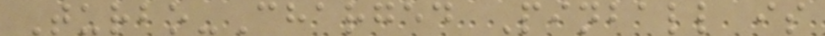Turbo-Charged Pinball is
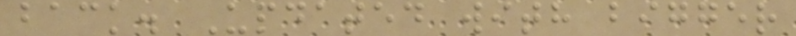back. Updated with bigger
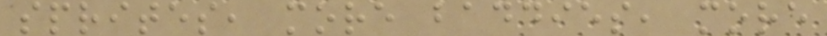sprites, more baddies, more
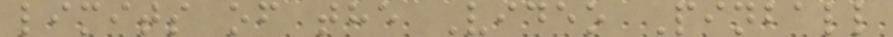limits of the Video Pinball
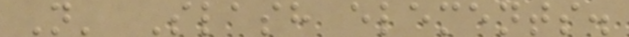N' Slash elements.
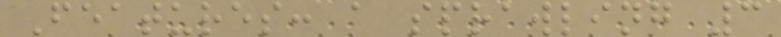Features: a sprawling 3
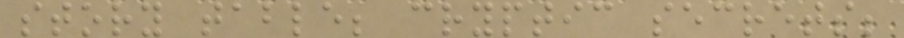story table; cryptic secrets;
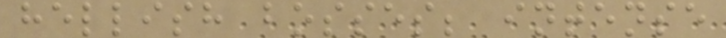hellish bosses; intense
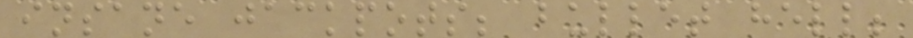insane jackpots; bullet hell;
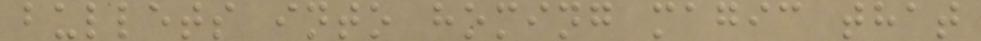bullets into homing magic that
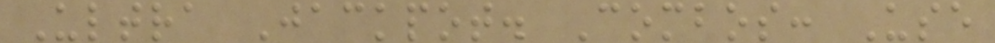Ultra Jackpot. Combos: Use
